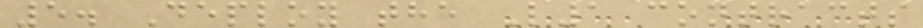5. Deploy the L1 contracts
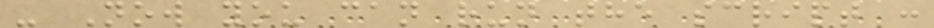- Now you can run the script :
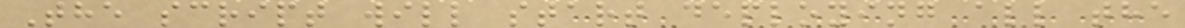The script will start deploying all the
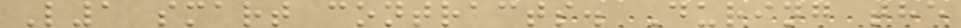L1 smart contracts. During the
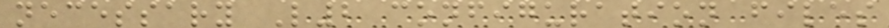necessary L2 configuration files
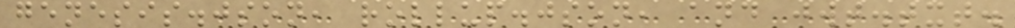genesis.json, rollup.json, and jwt.txt.
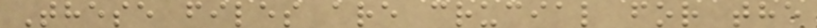These files are crucial for the
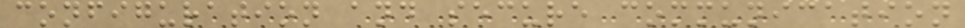configuration and secure communication
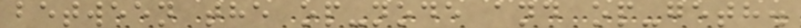between the op-node and op-geth.
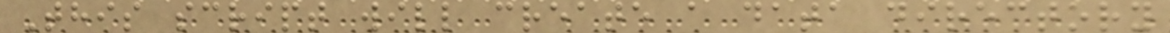This script will create a data directory
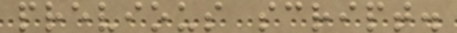previous script.
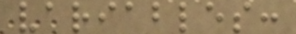variables:
